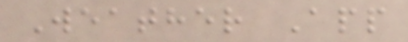Weather App
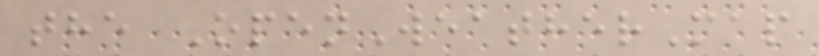the OpenWeatherMap
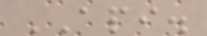API.
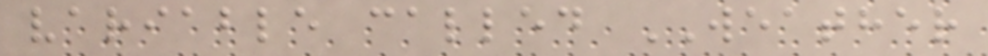variable called WEATHER
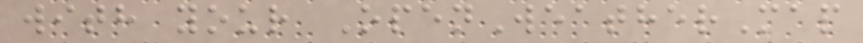with your OpenWeatherMap
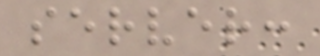server:
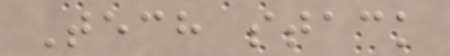Tech stack
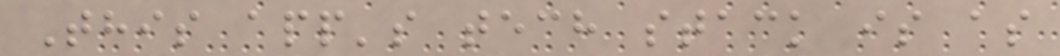This app's tech stack is as
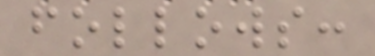follows:
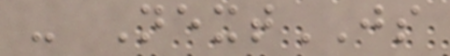- NextJS
